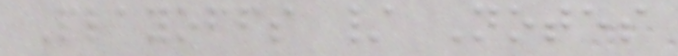Playoffs / Notes
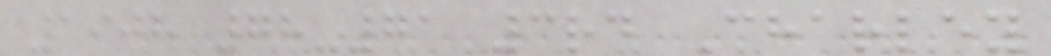1908 78-71 3rd Charley
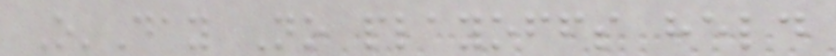O'Day No playoffs held
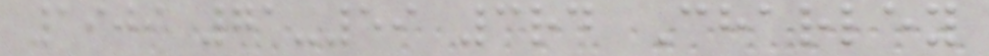1909 71-59 3rd Charley
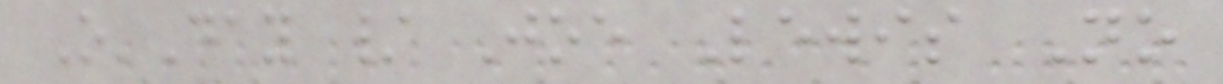O'Day / Joe Lewis No
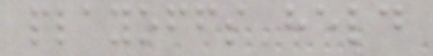playoffs held
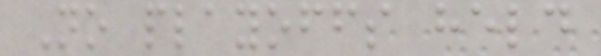No playoffs held
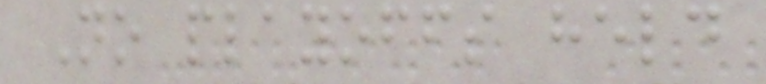No playoffs held
